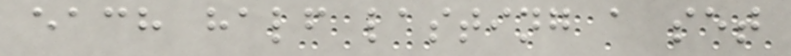each half lasting a set
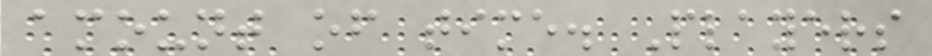amount of time. Players
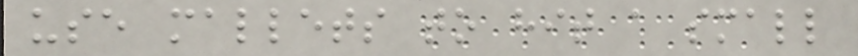use mallets to hit a small
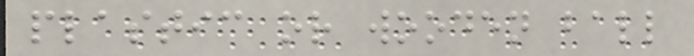plastic or wooden ball
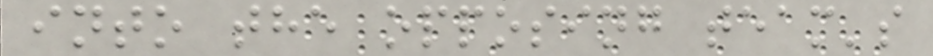into the opposing team's
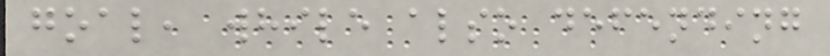goal, while also defending
